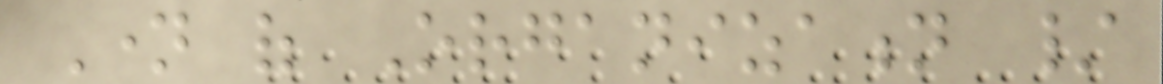Name of Organization /
